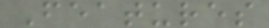Features
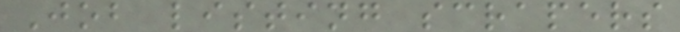Job listing scrapers
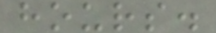hours.
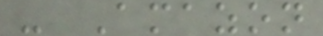- Amazon
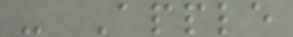- Apple
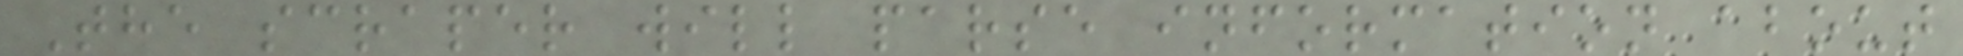The scraper will parse information about
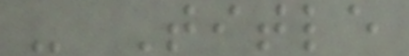- Title
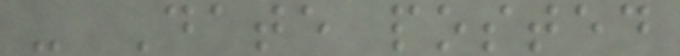- Date posted
